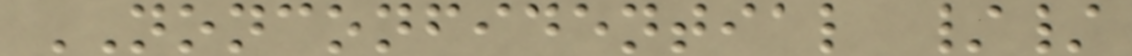NONCONFIDENTIAL //
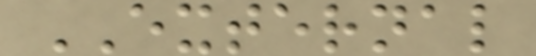EXTERNAL
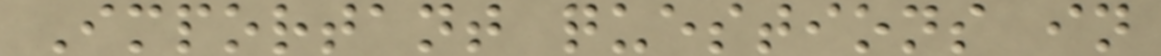Important questions in
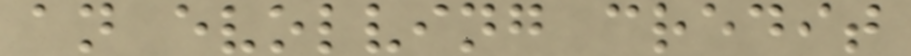an evolving credit
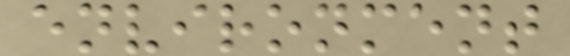environment
